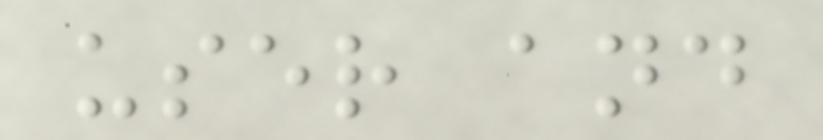user and
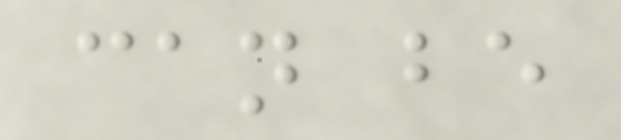can be
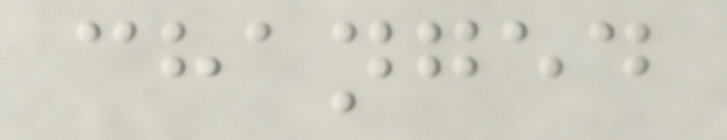changed
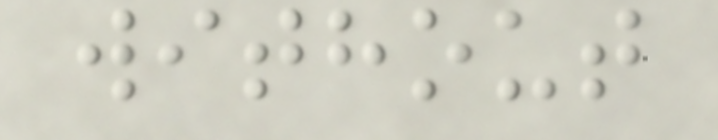without
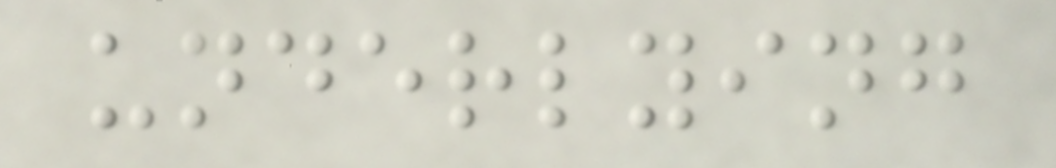underlying
